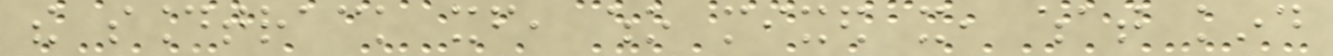the soundtrack itself, who mixed it, what kind
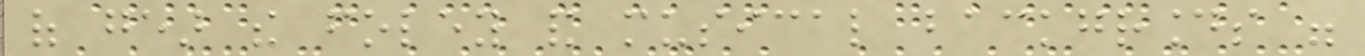of gear the foley and musical backgrounds were
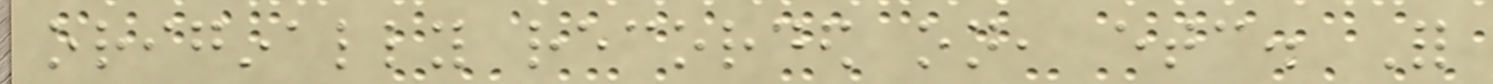originally recorded on, etc. For
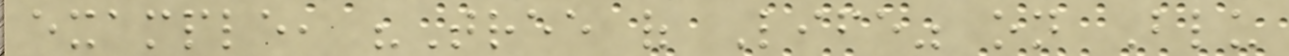example, "Tree of Life" on Blu
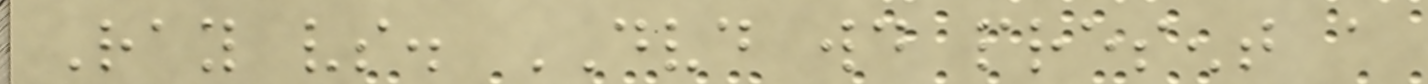Ray vs. DVD would present a
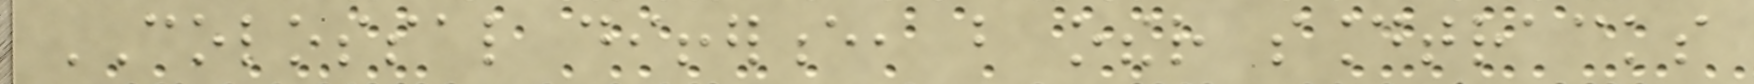COLOSSAL difference, but other soundtracks
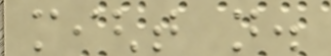might not.
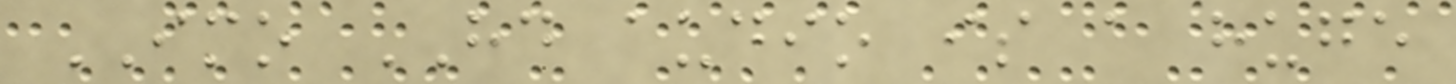IMO HD audio is a huge
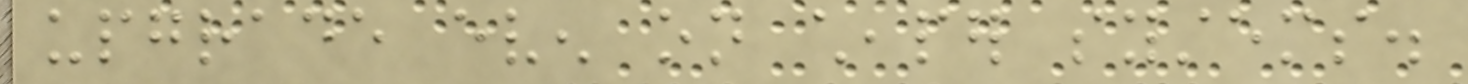upgrade even on cheaper systems.
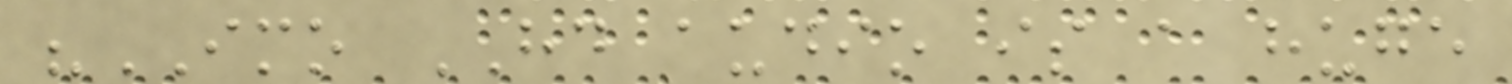"IMO HD audio is a huge
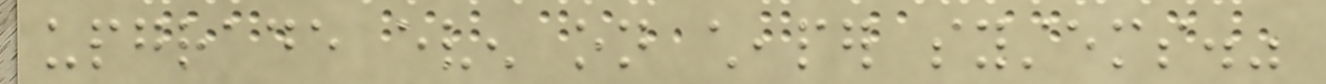upgrade even on cheaper systems."
